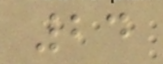24
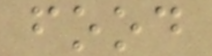food
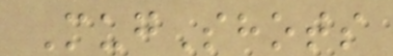MugShots
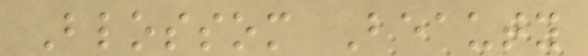Blossom Beauty
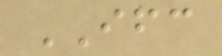IFC
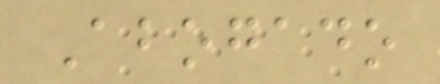Abogado
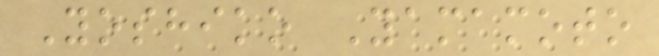Yoshiko Yamamoto
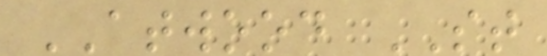ATWOOD ST
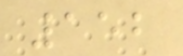152
